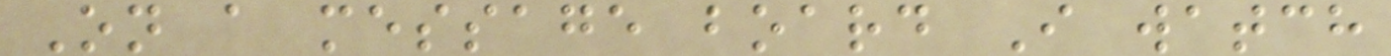On a message board I watch
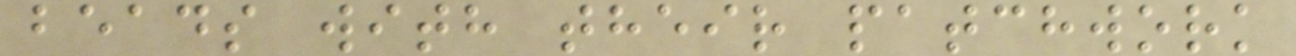beads with their patchwork
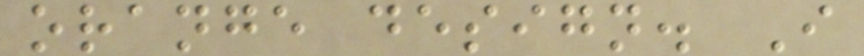orange design. I
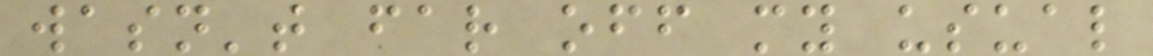wasn't far off my usual
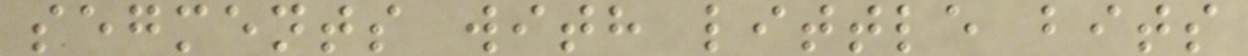segments with little bits
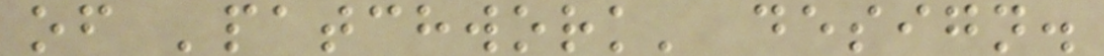of 'patchwork' design.
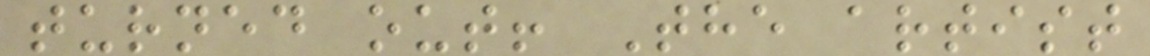turned out! The artist
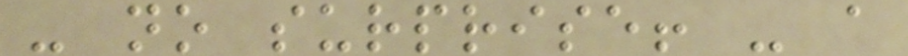- no surprise! - a
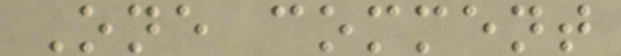One comment
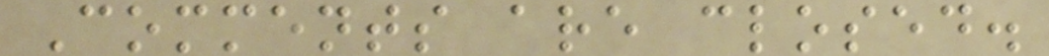Comments are closed.
